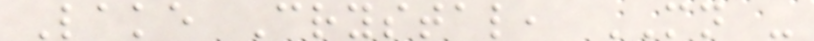Lake Crystal, MN -
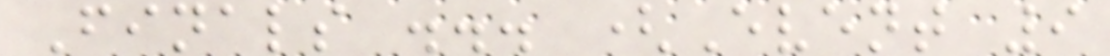Finals ... (Event 9
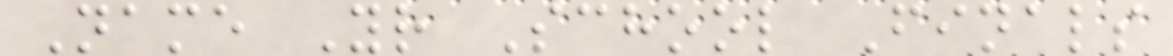Name Yr School Finals
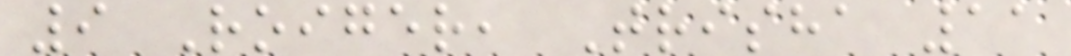9 Roiger, Trisha 11
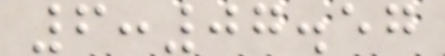6:07.57
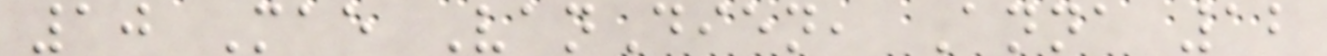10 Mae VanDien, Anna 12
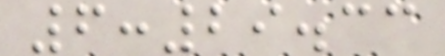6:29.33
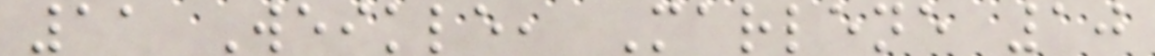11 Weikle, Marlene 10
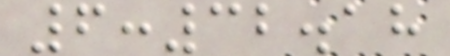6:32.18
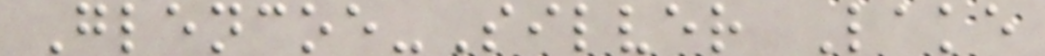Glencoe-Silver Lake
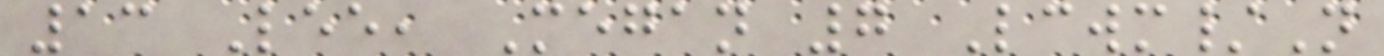13 Lee, Megan 7 Lcwm/N
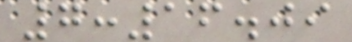7:16.09
